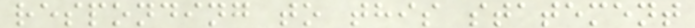responding to this statement
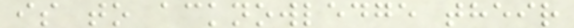is to acknowledge their
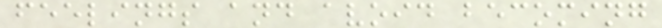feelings and avoid becoming
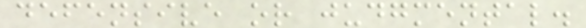defensive or judgmental.
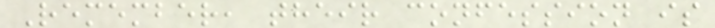Remember, their confession is
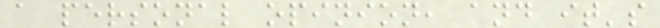a personal opinion, and it's
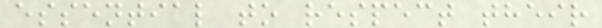essential to respect their
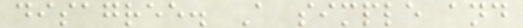disagree. A simple and
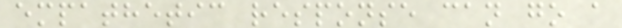empathetic response can go a
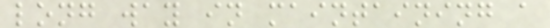long way in maintaining a
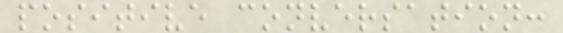positive conversation:
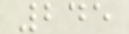245
